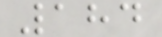184
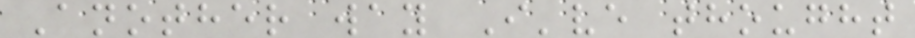Another way I've thought
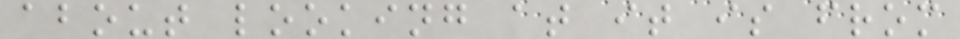about looking at it is from
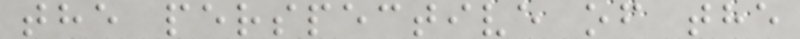the perspective of the
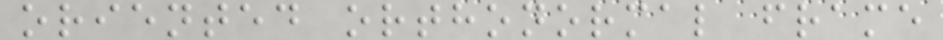oriented orthonormal frame
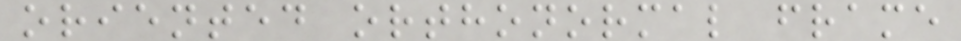oriented orthonormal frame
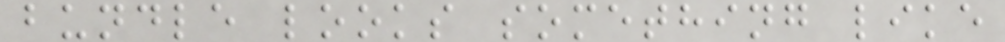bundle looks something like
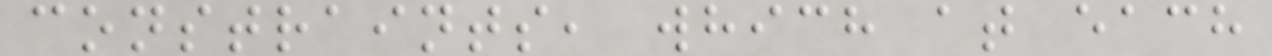constraints, which at each
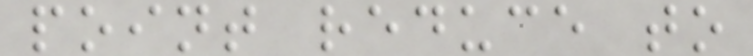point reduce to
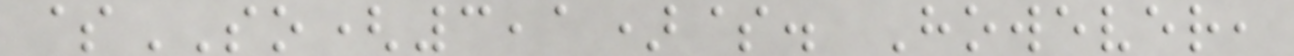$SO(3,1)$. However,
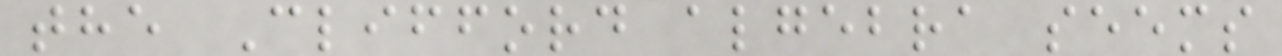the Clifford algebra seems
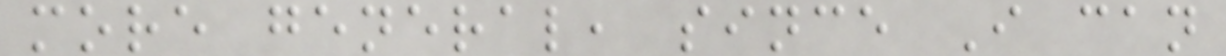more general, since I can
